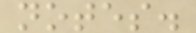notes.
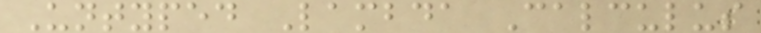Untyped Lambda Calculus
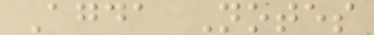Agda Notes
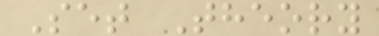Set Theory
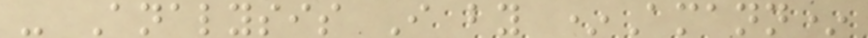- Analysis I by *Amann*
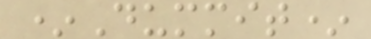*Dummit*
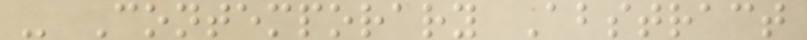- Contemporary Abstract
